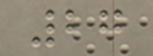27
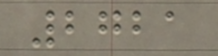2721
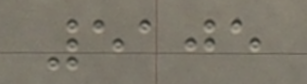5105
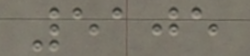5105
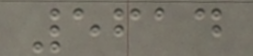5614
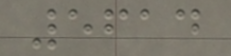5614
